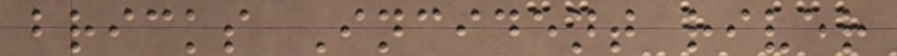bricks Incident river
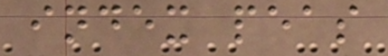index peas
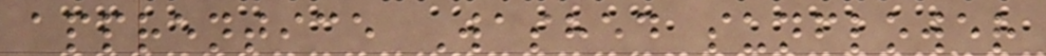apprentice Washed sunflower
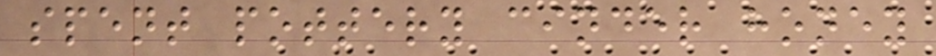spent pottery cinder honey
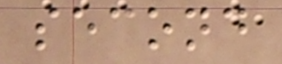second
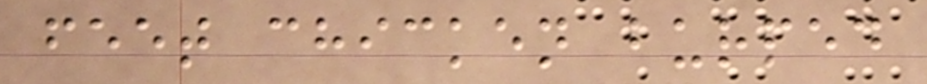feet chicken burped
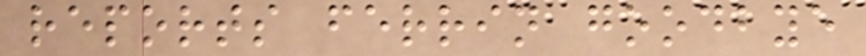reports ferrin goodbye
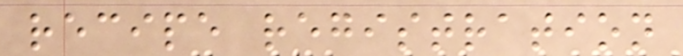recipe registration
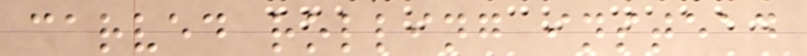carved rolling instead
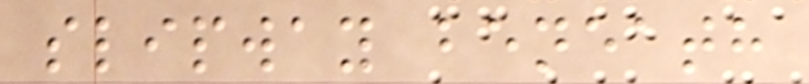slipway beneath
